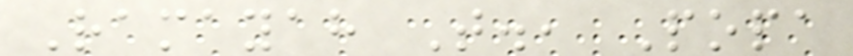Ramayah T., Popa
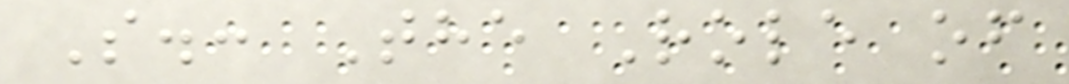S.: The Role of
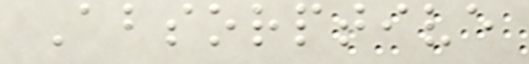Absorptive
